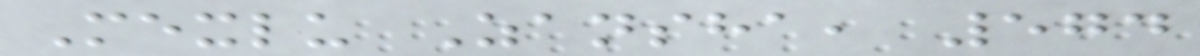Mexlu Zansha, 574
